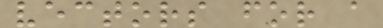vectors for a
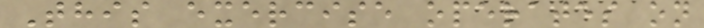This exercise operates on
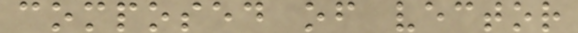composed of vector
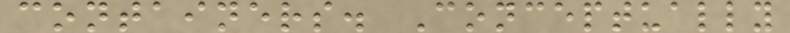containers. Conceptually
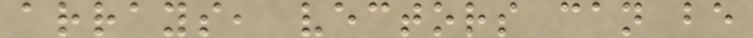arrays, vectors can be
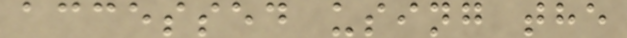accessed using the
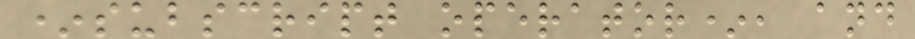*subscript operator*, and
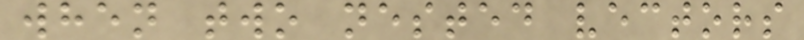when two nested vectors
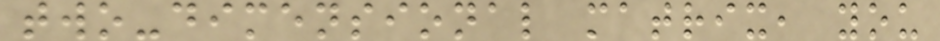two-dimensional matrix, you
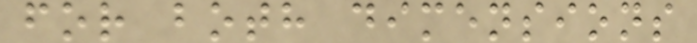for both dimensions
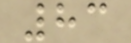83
